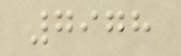7978
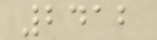2412
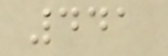441
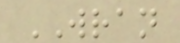WRAN
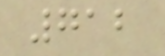712
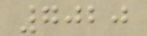7020
